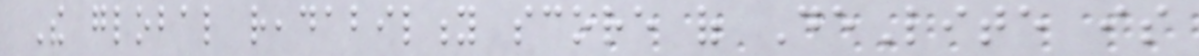The global readability score of DeLite is
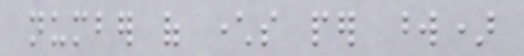number of characters per word)
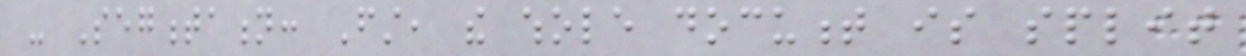- Segmentation: First, the whole document is split
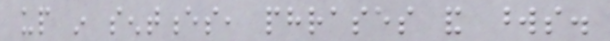up in sentences, phrases and words.
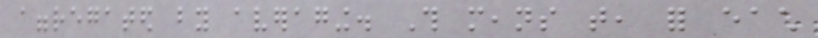aggregated by averaging. This means that, for each
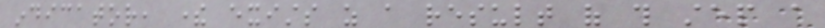indicator, there exists as a result of this step a
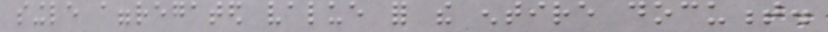single aggregated value for the entire document.
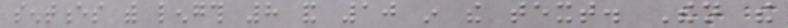sentences with length 8 and 10 in the text. Then the
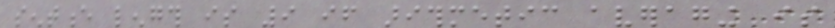sentence length is 9 if arithmetic averaging is
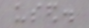used.
